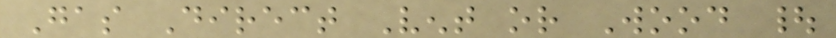Gas Direct Vent or Wood |
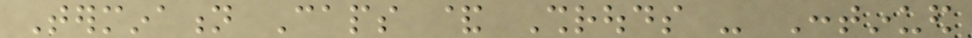Termination Caps & Shrouds - Continued
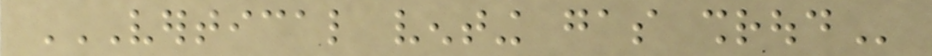VERTICAL VENTING GAS SHROUD
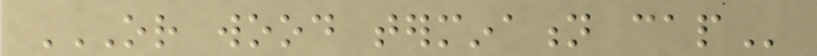OR WOOD TERMINATION CAP
